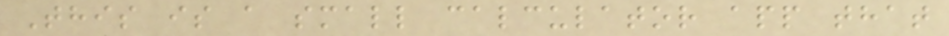This is a small calculator app that
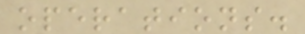operations.
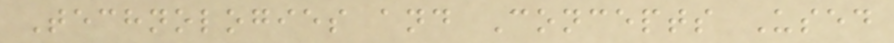Technologies and Concepts Used
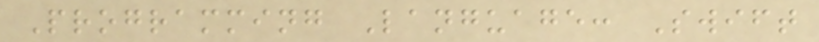Programming Language: Swift
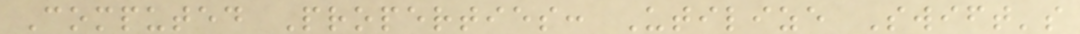Computed Properties: Utilize Swift's
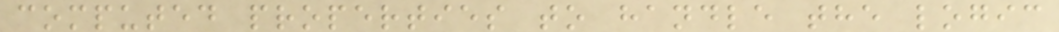computed properties to handle the logic
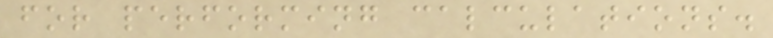for performing calculations.
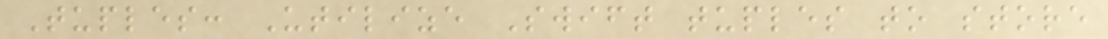Tuples: Utilize Swift tuples to store
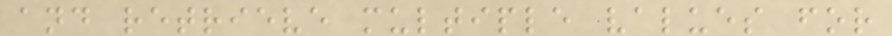and retrieve multiple values for
